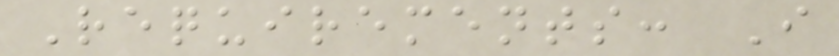Requirements: I
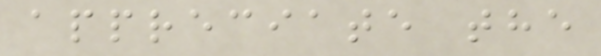appreciate the
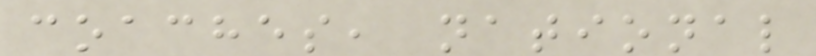coaches, national
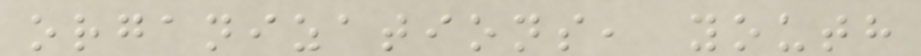organizations, youth
